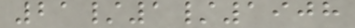21/1/1908
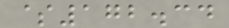$172.34
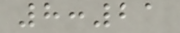8:21
